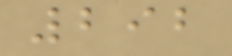292
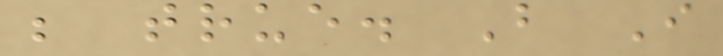be true. But I
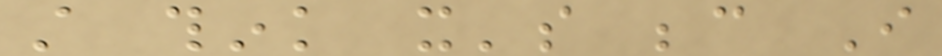still think it's because I
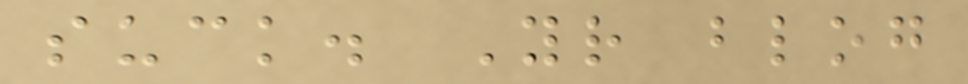suck. Your blog
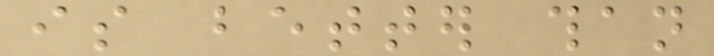is better than
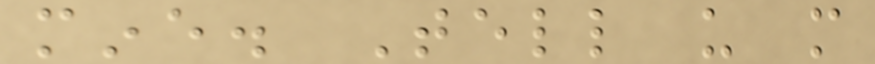mine. Tell us more
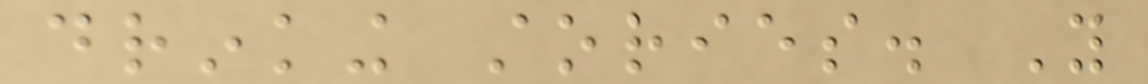drinking stories. You
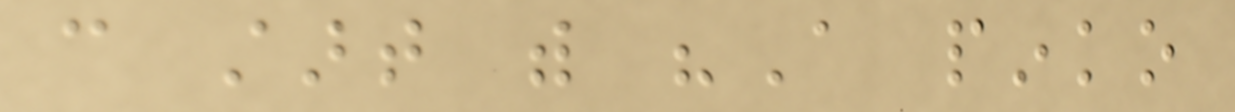can start with "A pinko
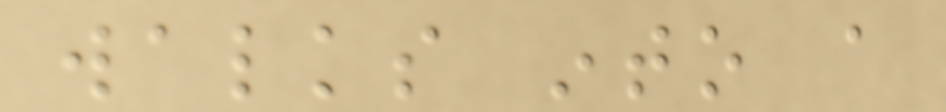walks into a
